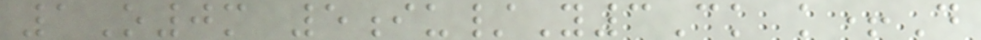1O0m 5iu/Y3Ck k+D
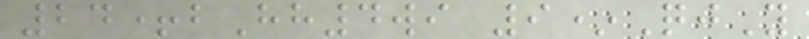24+bHh4wi 9*QjY
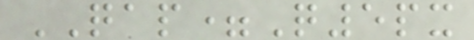QAP=Q5px
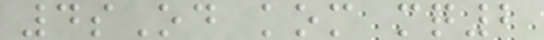4sOd kom mq2
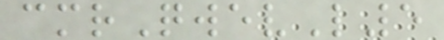cmrQwevL5
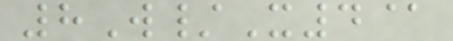8W/X4@
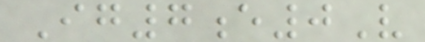Ig7e0V
